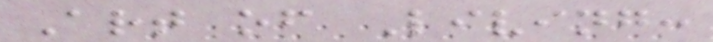Art of Living:
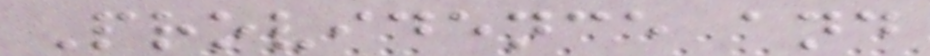Providence and
